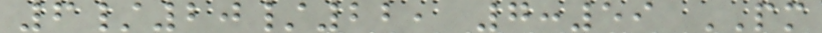6/20/22, 7:59 PM
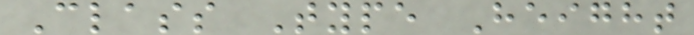Class Type Height
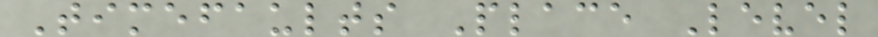Timefaults Place Level
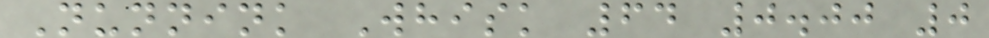Nunnink Whisk 64 0.00 0
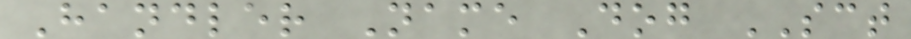Handler Name Dog SCT
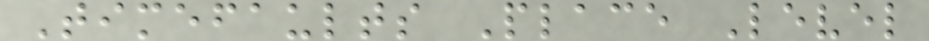Timefaults Place Level
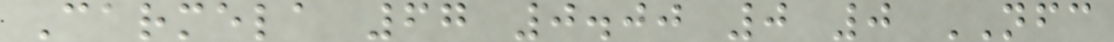Carmela 67 0.00 0 0 NFC
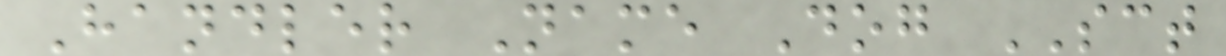Handler Name Dog SCT
